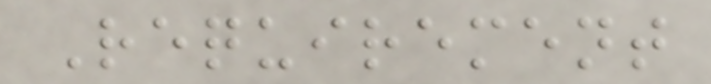Requirement
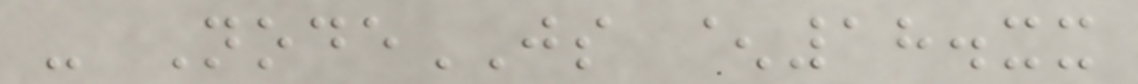- NodeJS ^18.xx
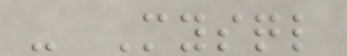- Mysql
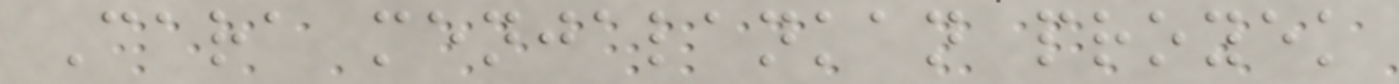Cara menjalankan proyek
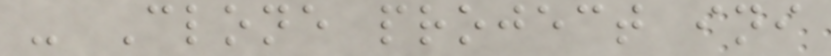- Clone project ini
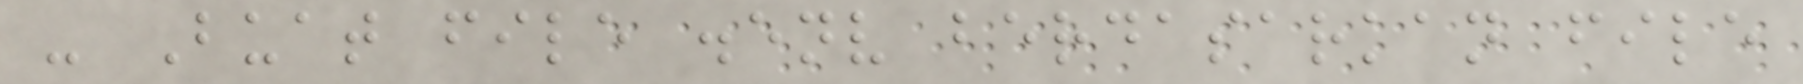- Buat file .env berdasarkan file
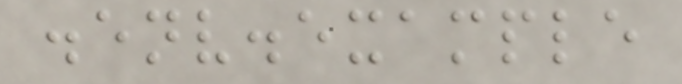.env.example
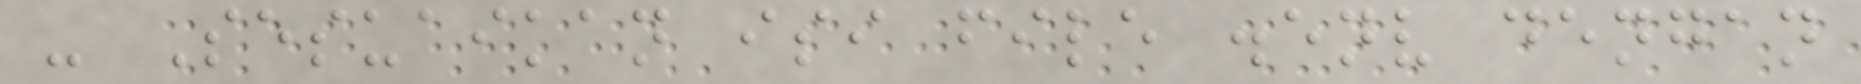- Sesuaikan isi file .env dengan
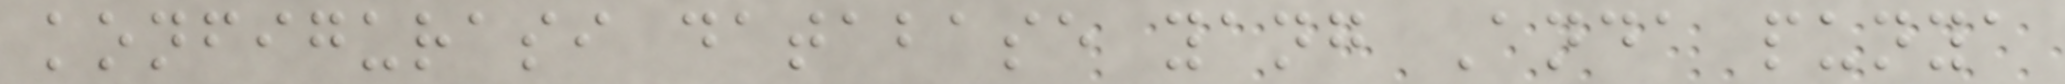konfigurasi database yang Anda punya
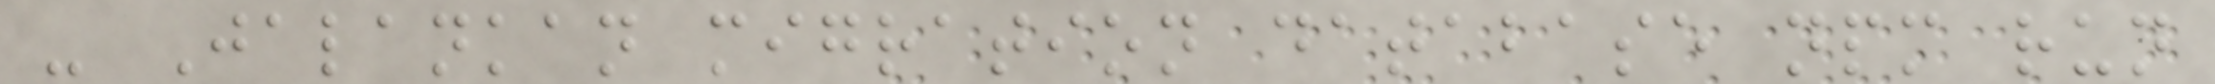- Jalankan migration database npm run
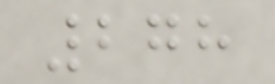278
